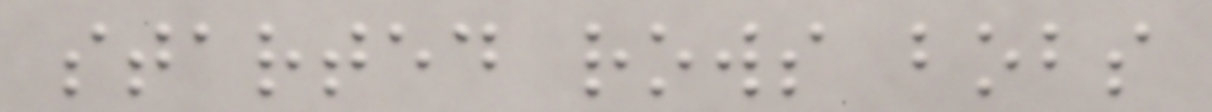started rows bobs
